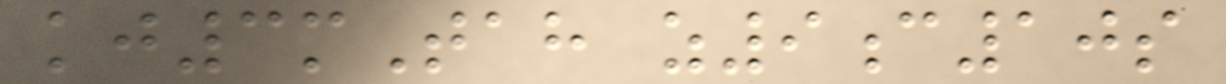kj3mTah z9c10s
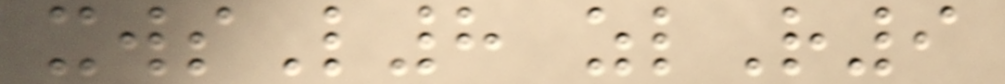xwsL8 zlR9
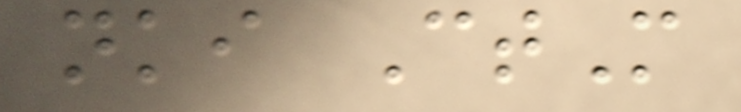nki CtM
